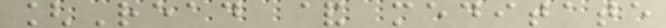[Read & meditate
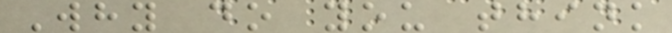Why do you think
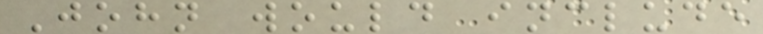John would include
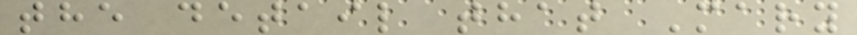the detail that Mary
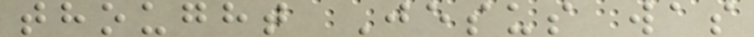thought Jesus was
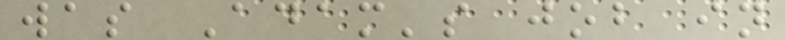was Adam's job in
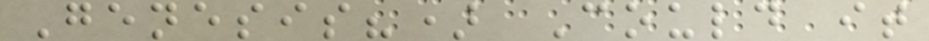Genesis?) Could it
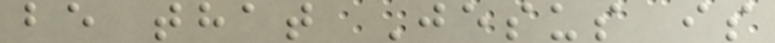be that Jesus is
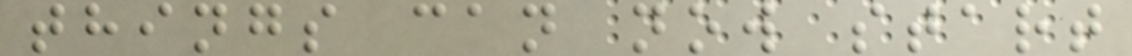things can now start
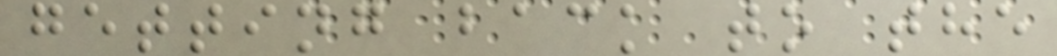getting back to the
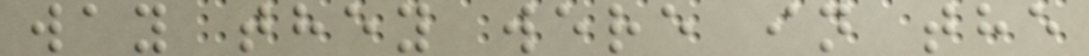way they were in the
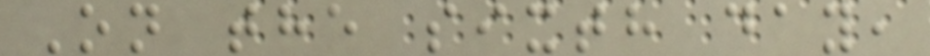On the sixth day,
